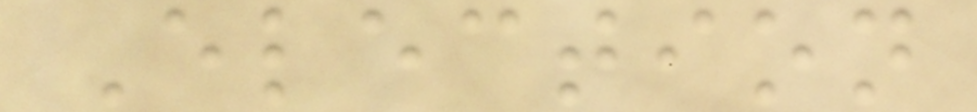Election
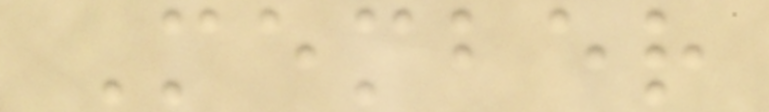Member
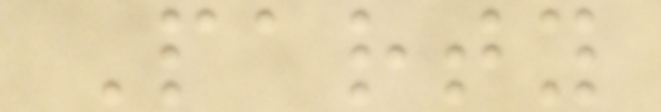Party
